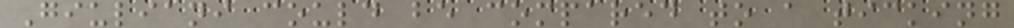Giuliani could be compared to a ticking
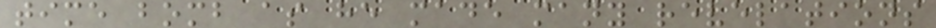time bomb as he made many revelations
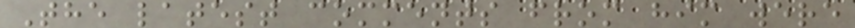The latest comments from him were
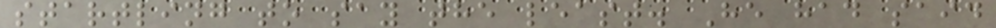startling to say the least. He had said
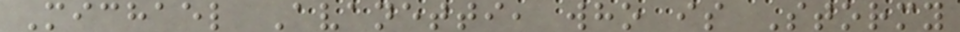Michael Avanetti, who is Stormy
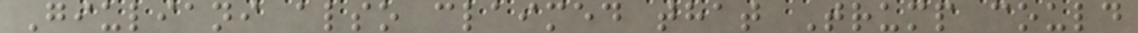Giuliani also claimed that Trump could
